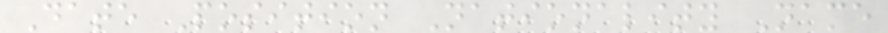Date Position Nationality Name
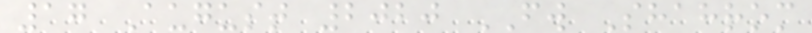17 August 2020 FW Shahrom
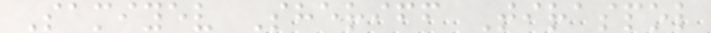Samiyev Sheriff Tiraspol
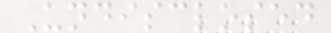Undisclosed
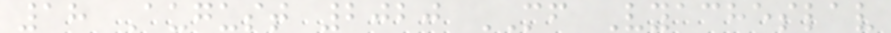18 August 2020 MF Vyacheslav
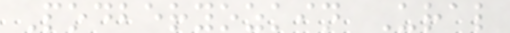Podberyozkin Ural
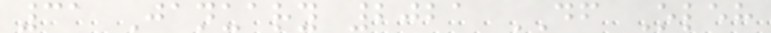31 January 2021 DF Oleh
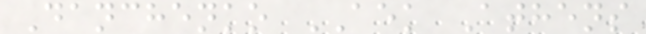Danchenko AEK Athens
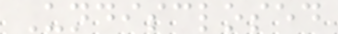Undisclosed
